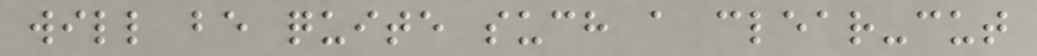will be quite such a clear-cut
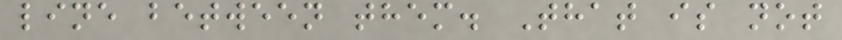line between them. That is not
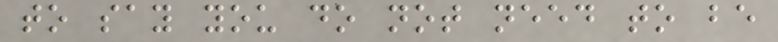to say you do not need to be
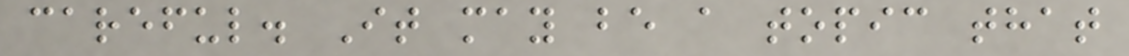careful. It may be a topic that
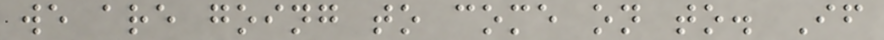we are going to come on to. If
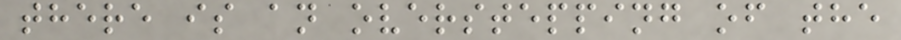there is an overstepping of the
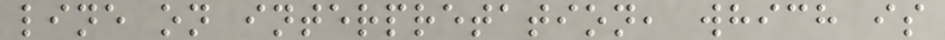line on interpretation, which is
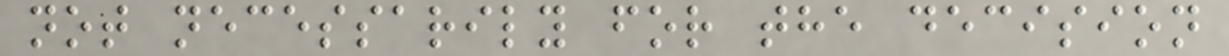not necessarily for the decision
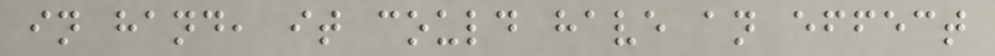in hand, it could have an effect
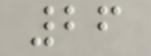26
